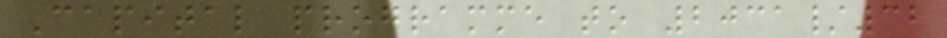Capital programme to 2031/32
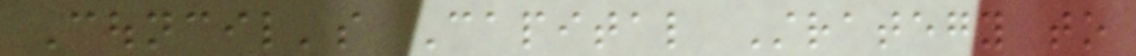Council's Capital Strategy to
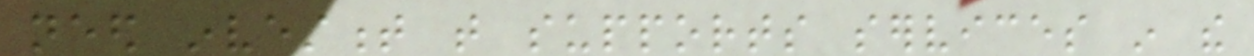need investment that supports services in the
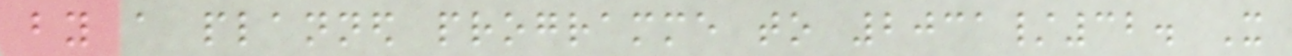by a planned programme to 2031/32. It
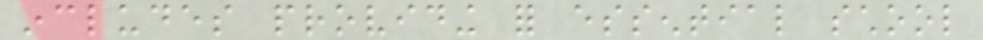includes providing for essential school
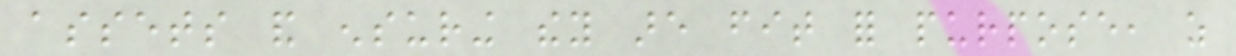assets and ensuring they are fit for purpose, as
